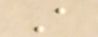A
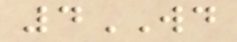4WD
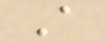A
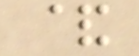&
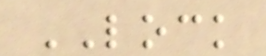LOCK
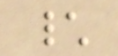\
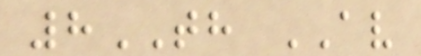8TH AV
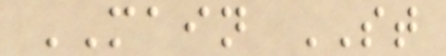MAIN ST
